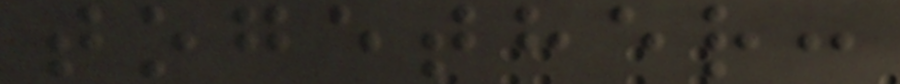together:
